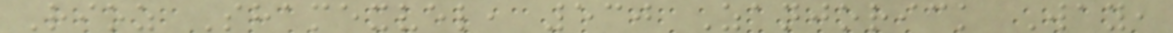Rioz Shamexvel, 530 Zanjorick Way,
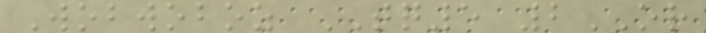Wobwoboz TQ5 2OR
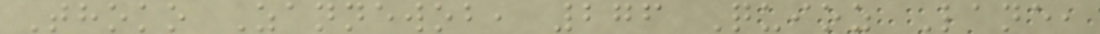Thoko Zannewob, 276 Quioz Lane,
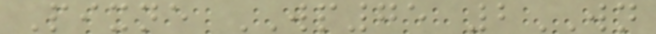Pixne WP75 2WN
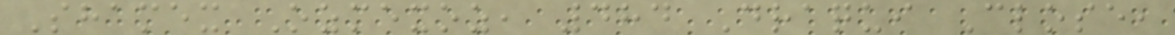Shamex Ozmexoz, 484 Draqui Close,
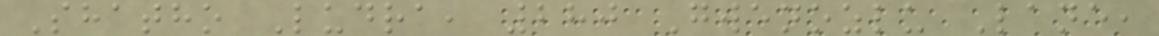Shatho Ludra, 280 Gwenozlu Lane,
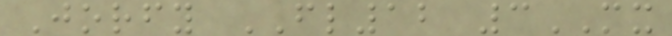Jorfy FL12 3MX
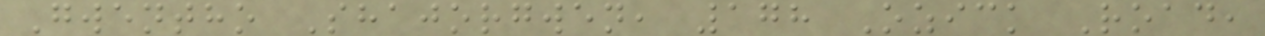Gwentho Shajorgwen, 178 Ozick Road,
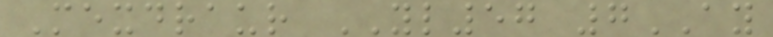Mexdraur YL57 7AY
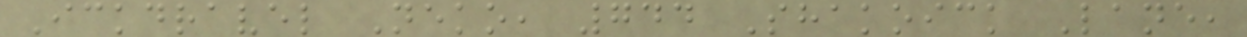Ickdravel Neko, 744 Shakoick Lane,
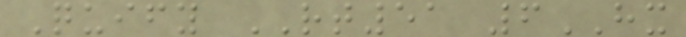Quify RT51 6HX
